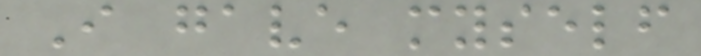I gave myself
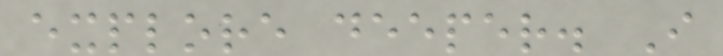explore deeper. I
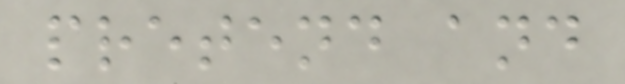pretend and
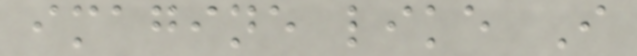imagine like I
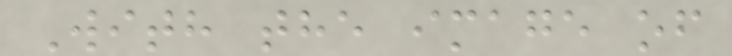With the image of
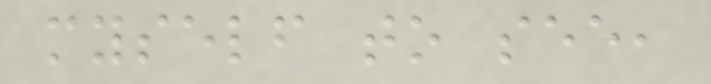myself to see,
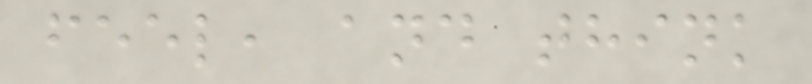feel, and think
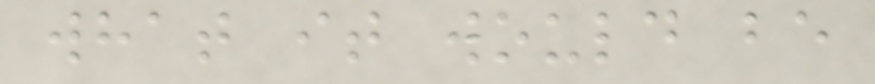what it would be
